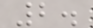2.
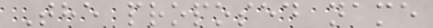The proposed name
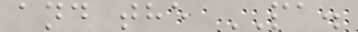and the PA.
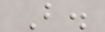B.
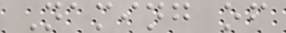Naming of
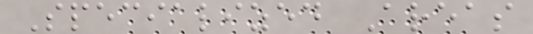Specialized Areas
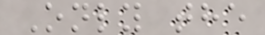Only the
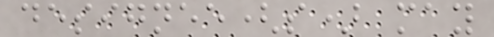designee(s) may
